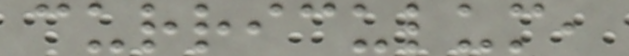curriculum,
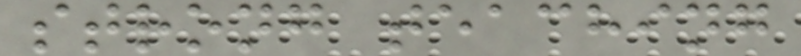strong teaching
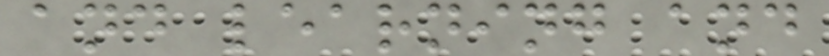and learning and
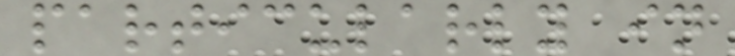particularly in
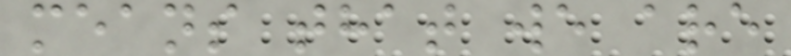means that we are
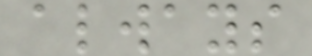always
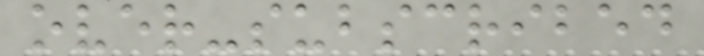over-subscribed
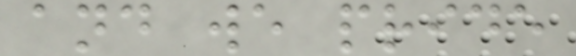and we pride
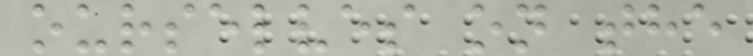ourselves on the
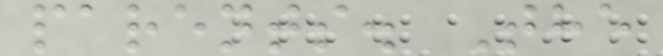parents. The
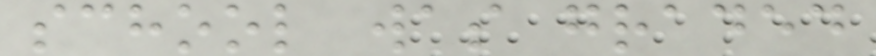school was graded
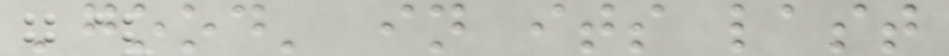'good' in its last
